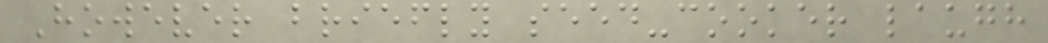However briefly seed-cooker laugh
